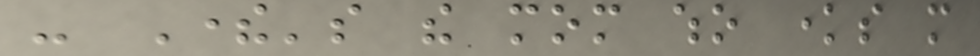- There's the mom who knows more
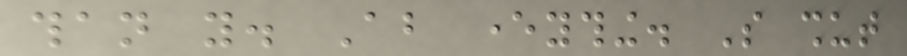than you. About everything. So shut
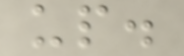up.
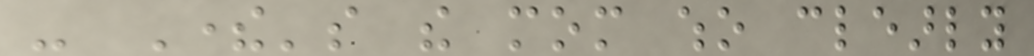- There's the mom who clearly
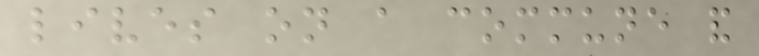lives on a commune and
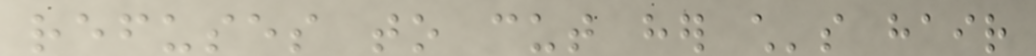refuses to cut her child's hair
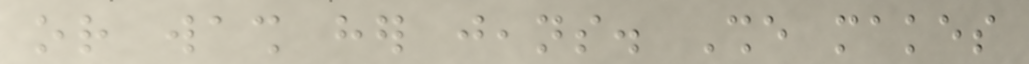or wash her jeans. She makes
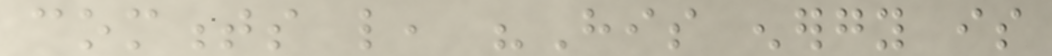comments like, "His energy is
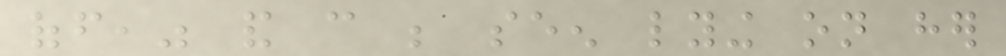off," and can be seen lying on her
